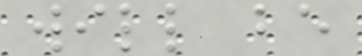will be
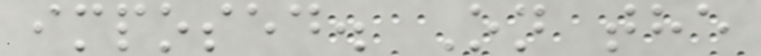imposed. On the
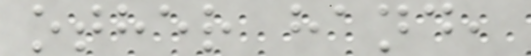other hand,
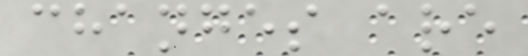changes are
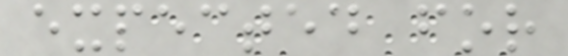expected for
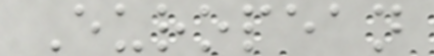European
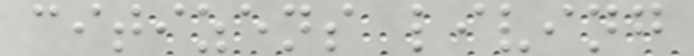citizens living
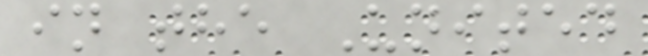in the United
